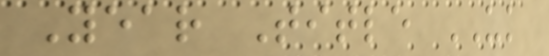Year Title UK
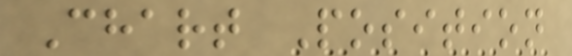Chart Position
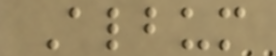Album
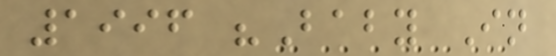1996 "Baby In
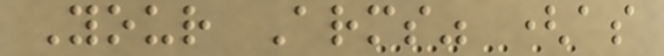Your Arms" (as
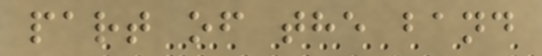part of the band
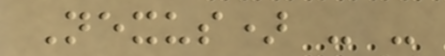Nexus) - -
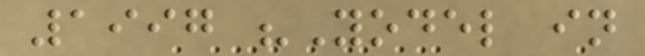1997 "Yodel in
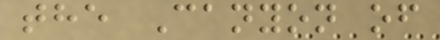the Canyon of
